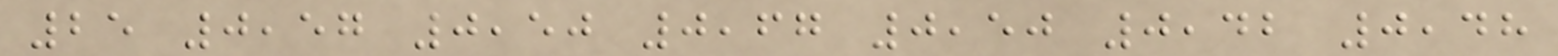25 0,57 0,50 0,67 0,50 0,42 0,48
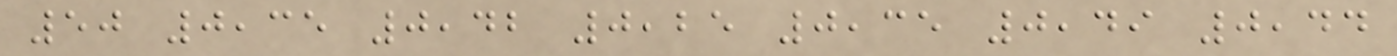50 0,35 0,42 0,25 0,35 0,49 0,44
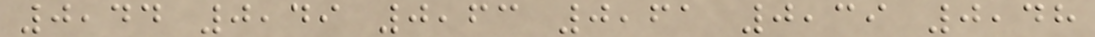0,44 0,49 0,63 0,61 0,39 0,48
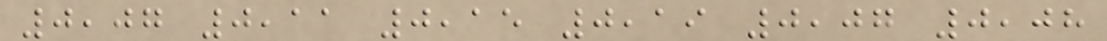0,07 0,11 0,15 0,19 0,07 0,08
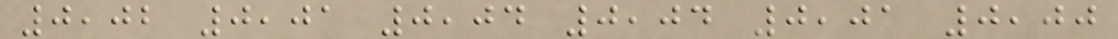0,02 0,01 0,04 0,04 0,01 0,00
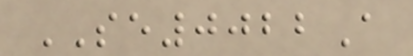SE0022A
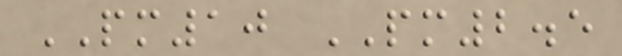PM10 PM2.5
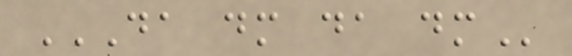DA DM DA DM
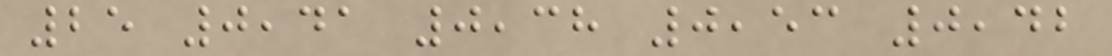25 0,41 0,38 0,53 0,42
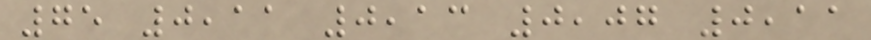75 0,11 0,13 0,07 0,11
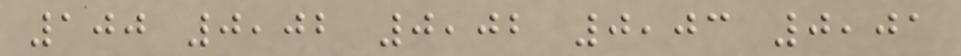100 0,02 0,02 0,03 0,01
